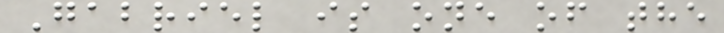Gabriel is one of the
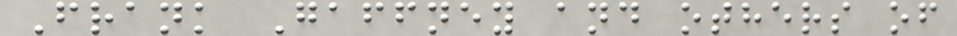Frank Gaffney and others of
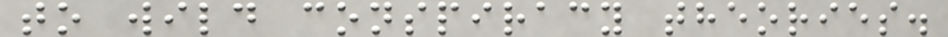to wild conspiracy theories.
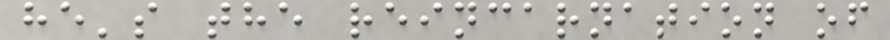he's the reincarnation of
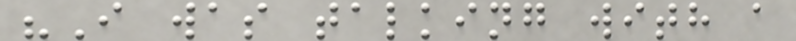"I was talking with a
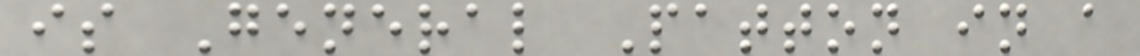is General Patton in a
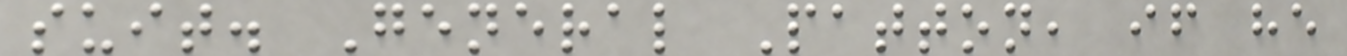suit. General Patton, if he
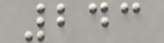243
